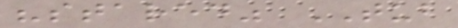"stared" TUB
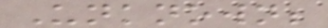Unknown;
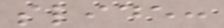slide:
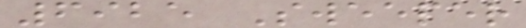6925 Sweeper
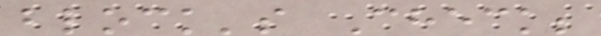block's Check;
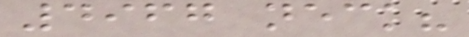4967 neck?
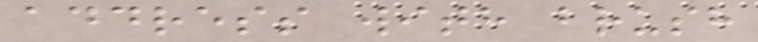address with brush
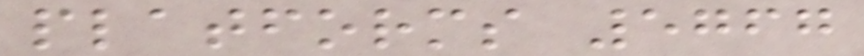platforms 5767
